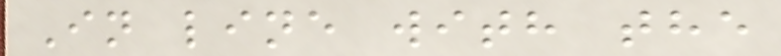In line with the
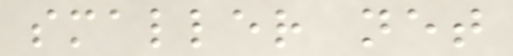smaller net
